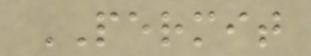PERMIT
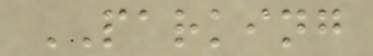PARKING
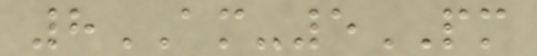8AM-5PM
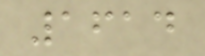1614
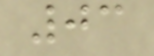03
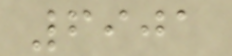6901
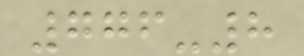776-8
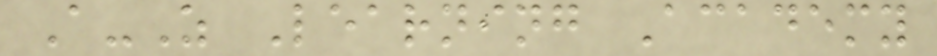A-Z Learning Academy
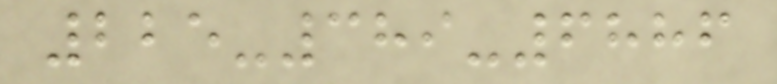225-389-6886
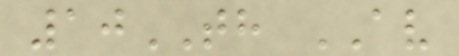10TH AV
